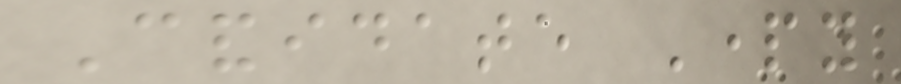Candidate Party
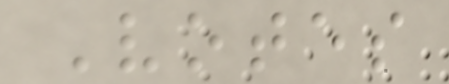Votes
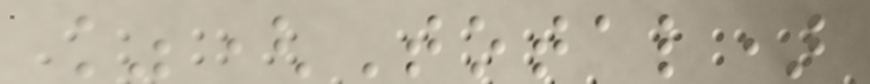%(Total)
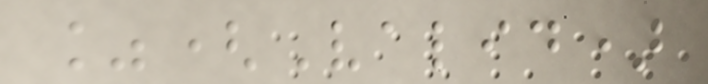%(Valid)
